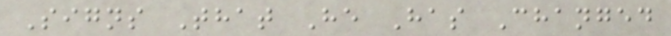Signs That He Has Changed
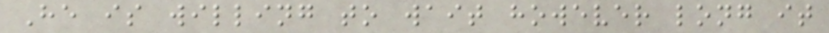He is willing to wait however long it
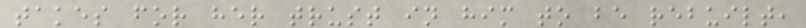takes for her trust in him to be rebuilt,
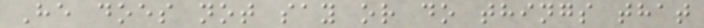He does not say or do things that
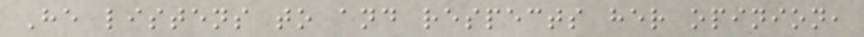He listens to and respects her opinion,
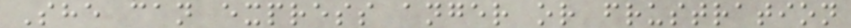She can express anger or frustration
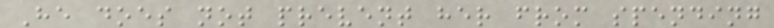He does not prevent her from spending
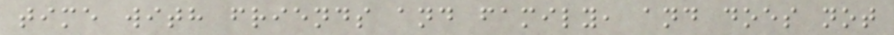time with friends and family, and does not
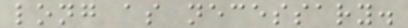long as necessary.
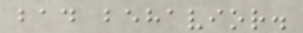bad behavior.
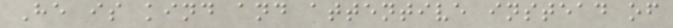He is kind and attentive instead of
